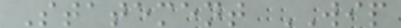Statement WIP
